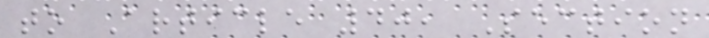to Article 40, Section
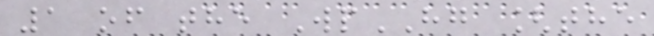1 of the WpHG [the
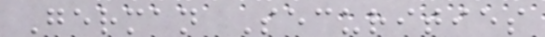German Securities
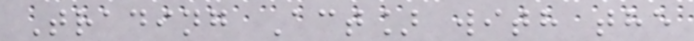Trading Act] with the
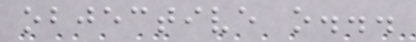objective o...
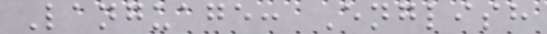Language: English
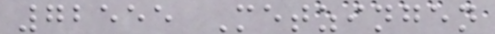72555 Metzingen
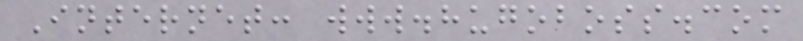Internet: www.hugoboss.com
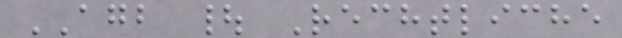AGB | Rechtliche
